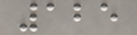125
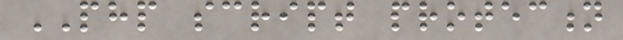PHP script protection
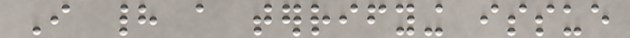I had a terrifying issue
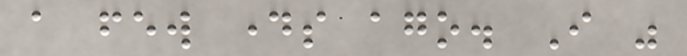a few days ago. I was
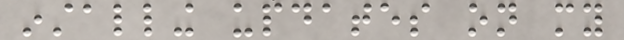installing updates on my
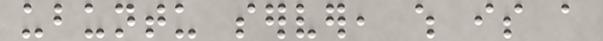ubuntu server, which is a
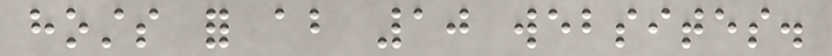hosts for about 10 websites.
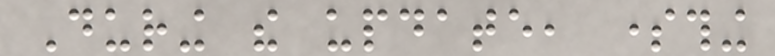During the update, something
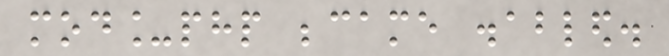mod_php became disabled.
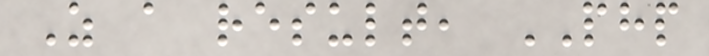As a result, PHP
